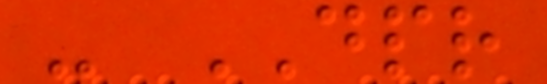- DPR
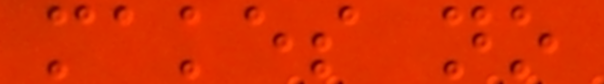makes no
